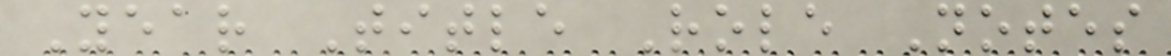Year Title Role Notes
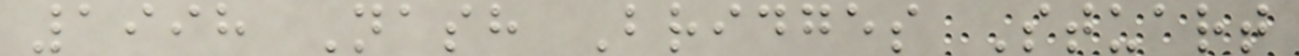1998 Nash Bridges Stuart
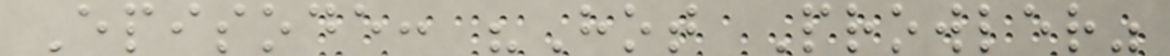Episode: "Hot Prowler"
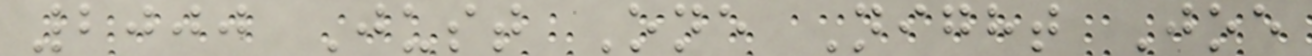2000 Just One Night Joe
